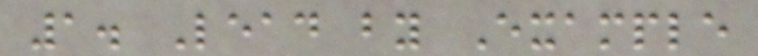1. Lead by Example
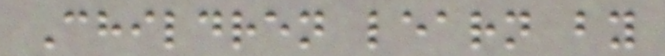Children learn by
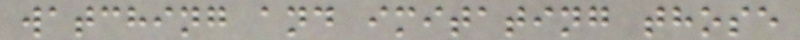watching and imitating those
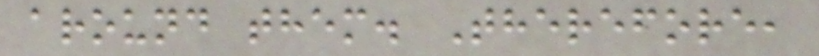around them. Therefore,
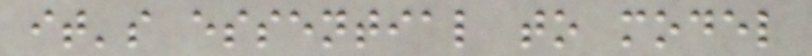it's essential to model
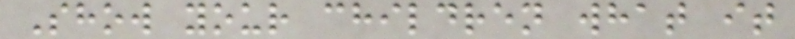Show your children what it
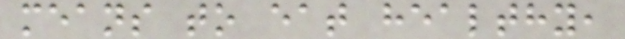means to eat healthy,
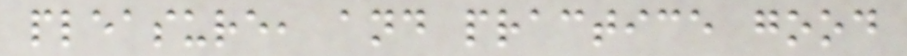pleasure, and practice good
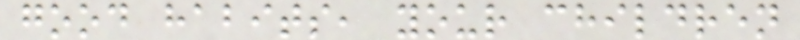good habits, your children
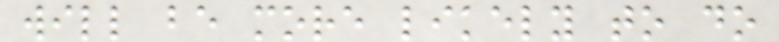will be more likely to do
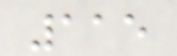115
